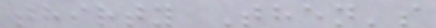thirty Then's
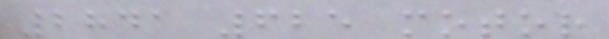2841 625 motor
